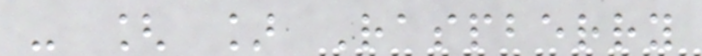- [ ] Raspberry
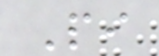Pi
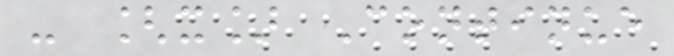- [x] Continue
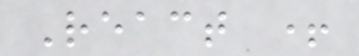React +
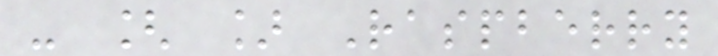- [ ] Raspberry
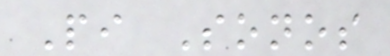Pi Sonos
